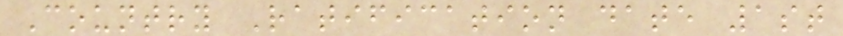Country Ratification date 1st
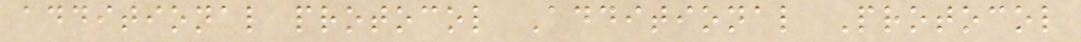additional protocol Additional Protocol
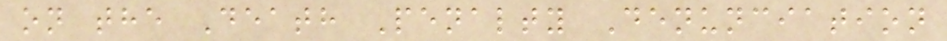on the Death Penalty Denunciation
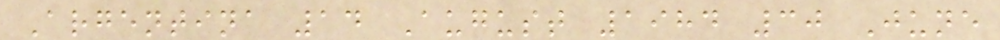Argentina 14 August 1984 30 June
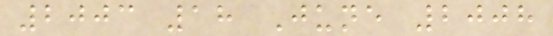2003 18 June 2008
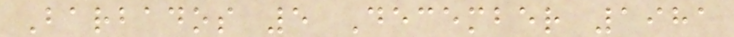Barbados 5 December 1981
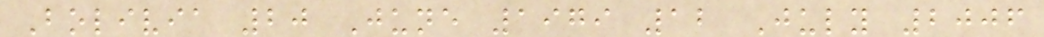Bolivia 20 June 1979 12 July 2006
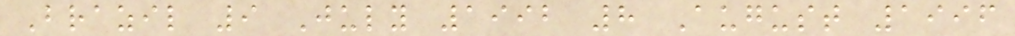Brazil 9 July 1992 8 August 1996
